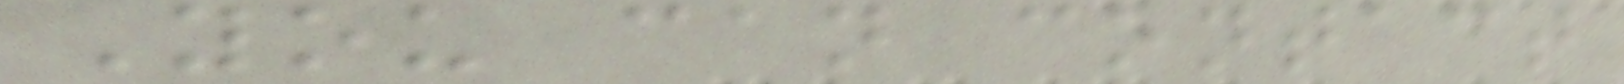You can contact
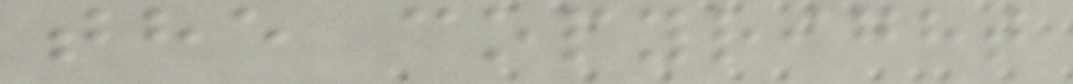the copyright
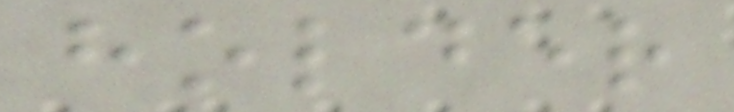holder
